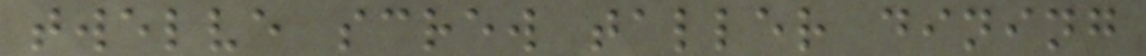twelve screw taller dining
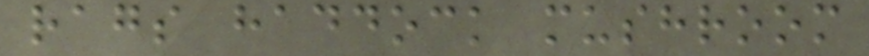rags haddock mushroom
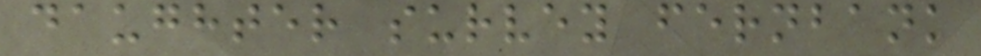daughter survey fernbank
